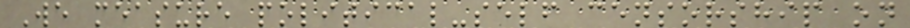We measure political-self censorship on
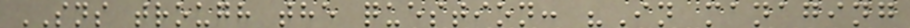SNS trough the question: "In managing
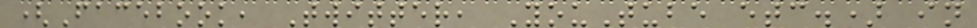(Facebook, Twitter, YouTube etc.) in
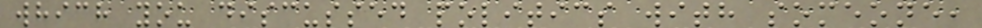which you discussed politics with someone,
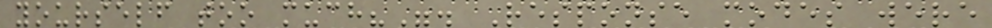yourself too much?". Response modes were
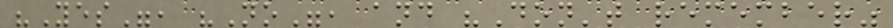"Yes", "No", and "Don't remember"
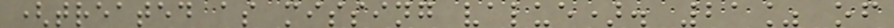(treated as missing value). 21% of
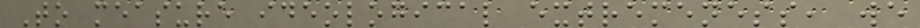To measure ideological extremeness, we
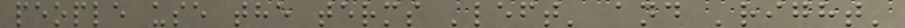people use the terms 'left' and 'right'
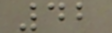42
